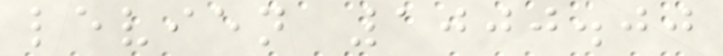levien 1000.00
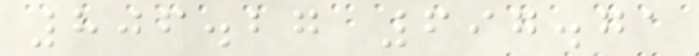806.27 697.71
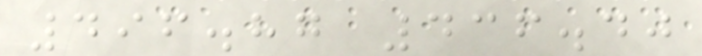496.87 436.40
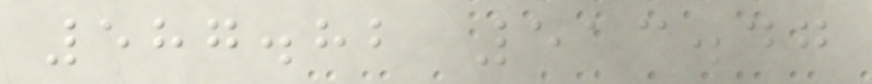587.82 513.47
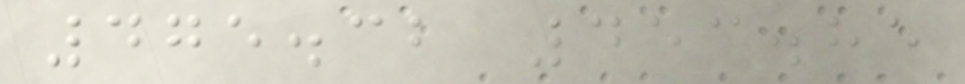475.32 453.85
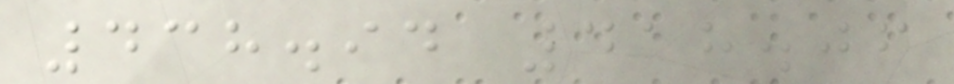438.94 418.06
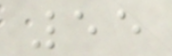55
